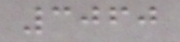3060
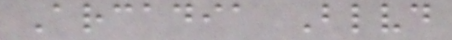Arcadia Blvd
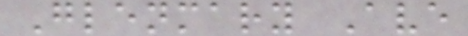Glenmary Ave
